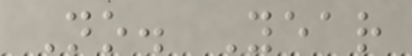No. Year
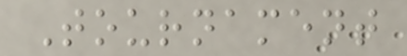Tournament
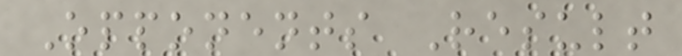Opponents Result
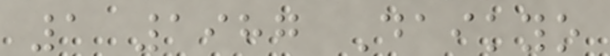1 1987 Daikyo
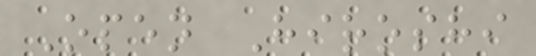Open Hiroshi
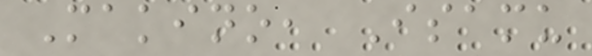Makino, Isamu
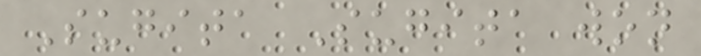Sugita Sugita won
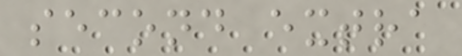second extra
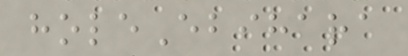holeEbihara
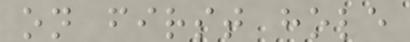on first hole
